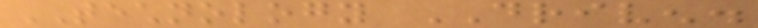TECHNOLOGY DRIVEN.
